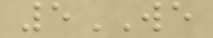5WE
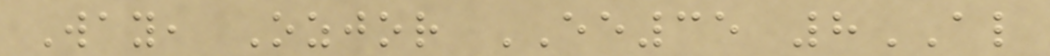Way, Ozjor EE35 8AL
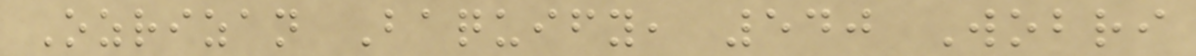Ozrizan Baquify, 540 Wobri
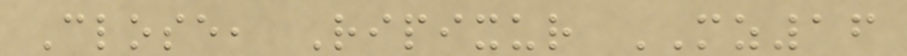Close, Ripixur MZ16
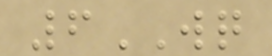6WQ
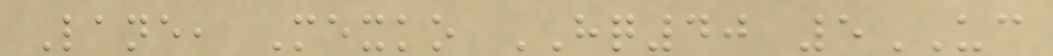Lane, Mexko HQ40 5UC
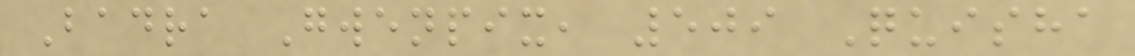Badra Gwenpix, 509 Quisha
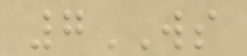7WS
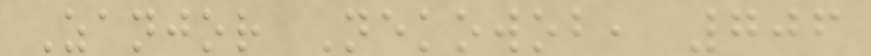Zanjor Nekowob, 706
